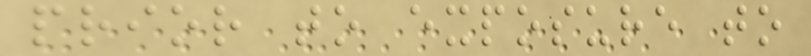prior to exposure to
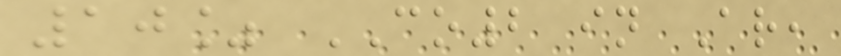10% CO2 in Ar,
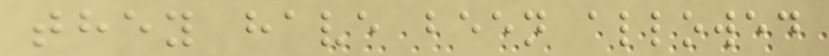they have been allowed
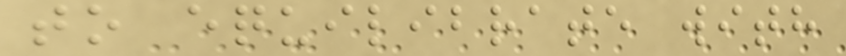to equilibrate with
